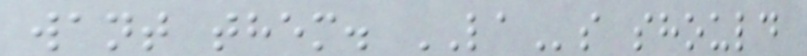want them. LAs should
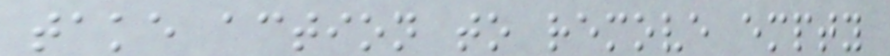take action to remove empty
